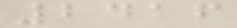2416
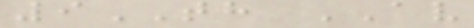9TH AV
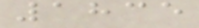1835
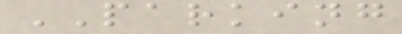PARKING
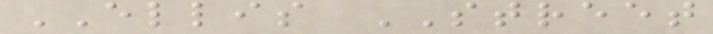ELLIS STREET
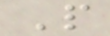P
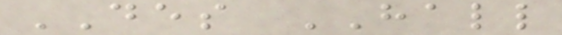DES HALL
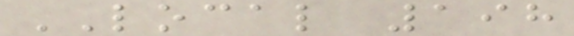LOCAL 198
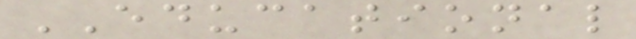EDUCATIONAL
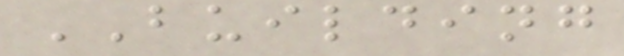BUILDING
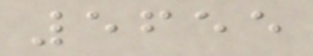5655
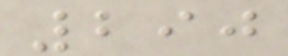290
